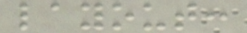layout:
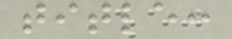title:
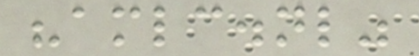"amlc.nl"
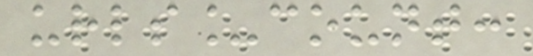urls_count:
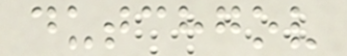dutchgov
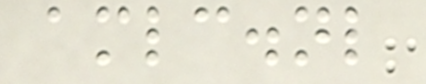amlc.nl
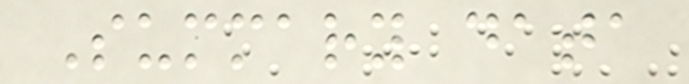Summary data
